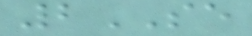2SE
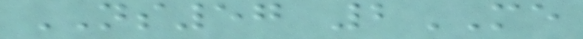NS57 2ME
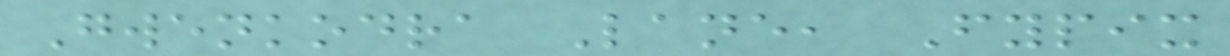Gwenkodra Lane, Fypix
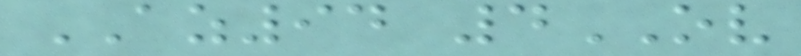AZ94 4OV
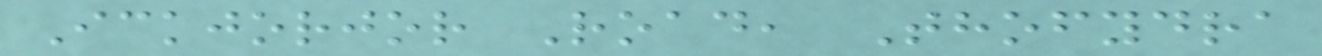Ickjorjor Road, Thofydra
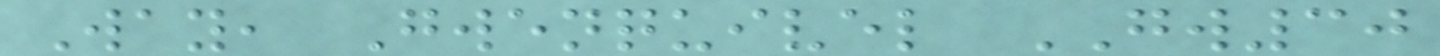Way, Gwenquivel GW30
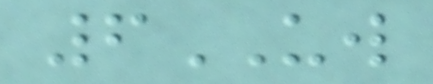6UW
